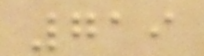719
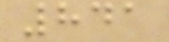841
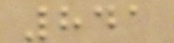841
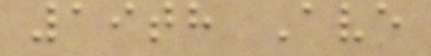19th Ave
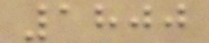1800
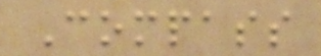Compass
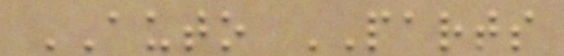AUTO PARTS
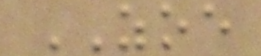ZOE
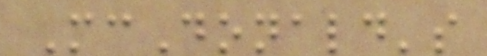McDonald's
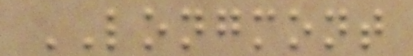LONGMONT
